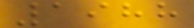1988
